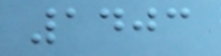1403
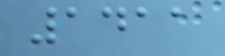1411
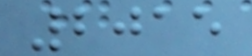2015
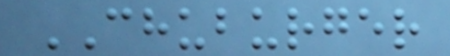CHUBURGER
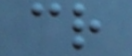cr
